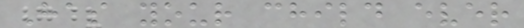Has your child ever
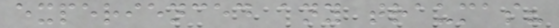experienced any traumas?
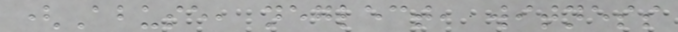(Abuse, neglect, witness
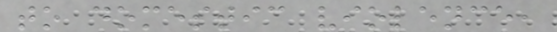to domestic violence,
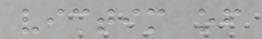victim of
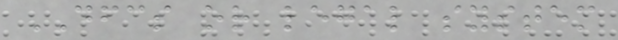DFCS or legal system
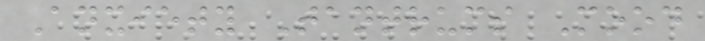Anxiety Tantrums Mood
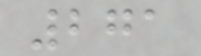271
